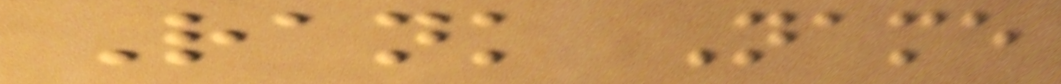Rank Name
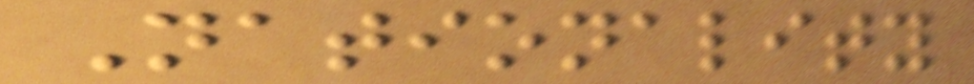Nationality
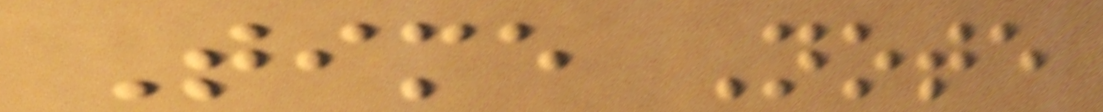Time Note
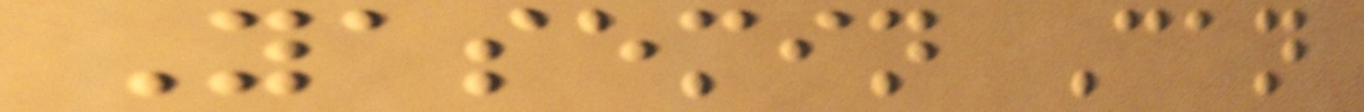Yasemin Can
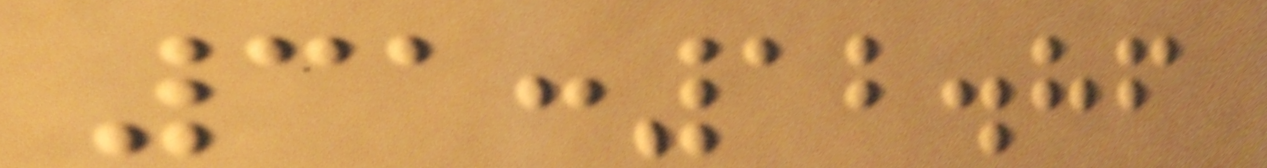31:12.86
